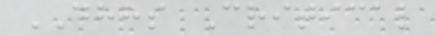DHHS Critical
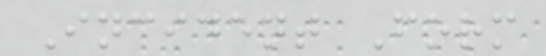Incident Form
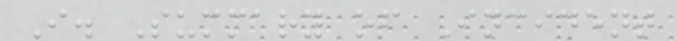I. Summary of Incident
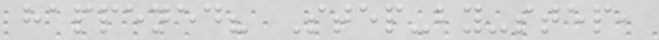happened? Step-by-step,
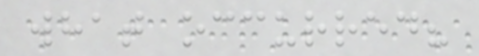what occurred?
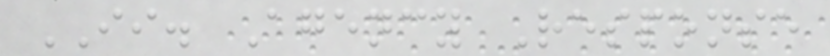II. Agency Response
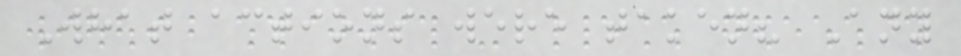What actions were taken? Any
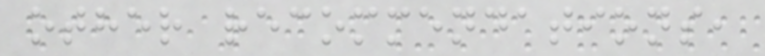other recommendations,
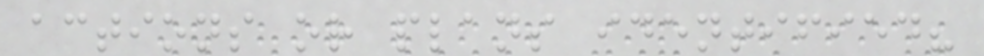actions or plans identified?
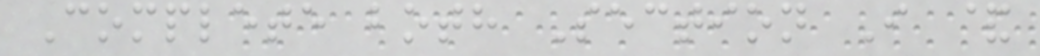Complete both Section I &
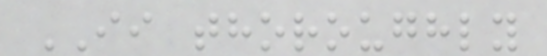II thoroughly
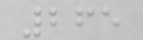265
